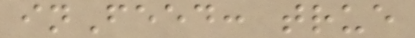inFeed: true
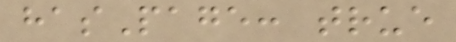hasPage: true
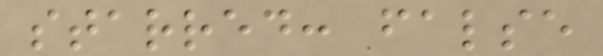starred: false
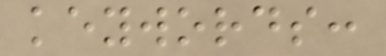keywords:
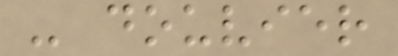- douvier
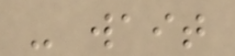- wait
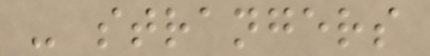- strangers
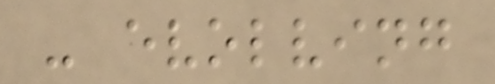- evolving
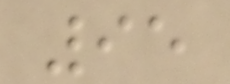95
